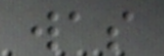was
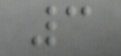3
